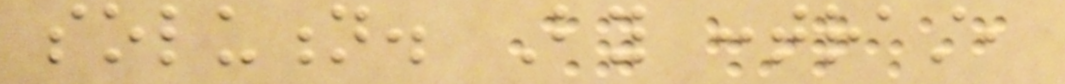solution. By contrast,
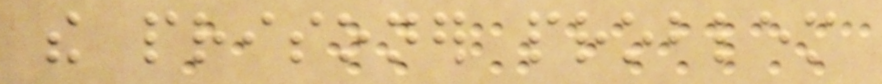the prisoner problem
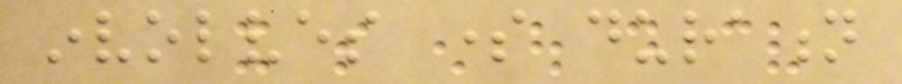involves some duration
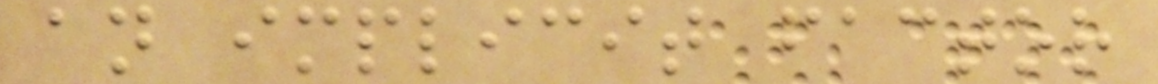an implicit factor
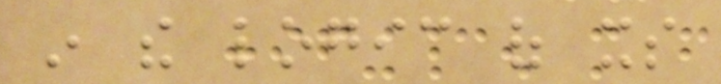in the logic of its
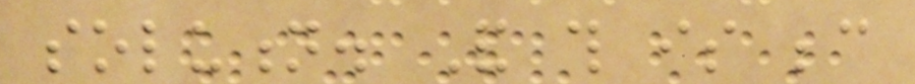solution. And this is because
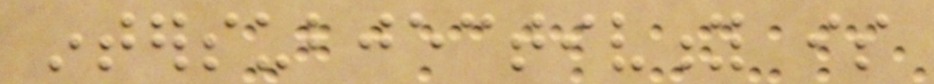intersubjectivity is
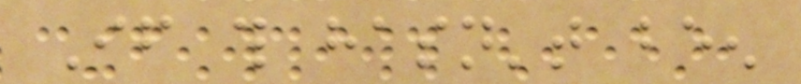If this hasn't been
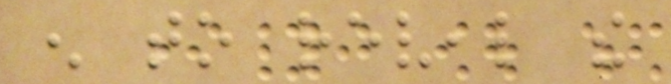enough to reveal the
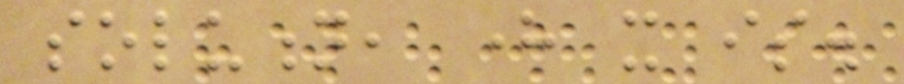solution, here it is.
